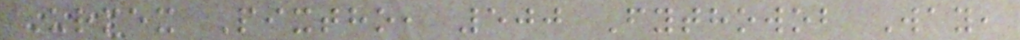Urmex Pixtho, 500 Fythowob Way,
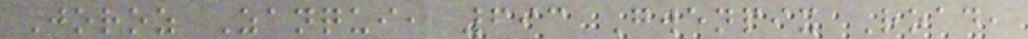Joroz Zanqui, 693 Gwenpix Road,
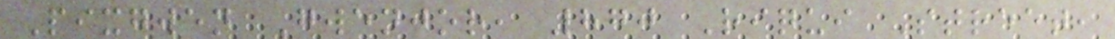Pixgwen Gwenjor, 870 Riqui Street,
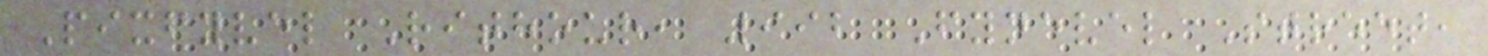Pixfyvel Rithour, 992 Fynevel Street,
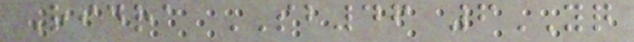Ridra SB46 6YQ
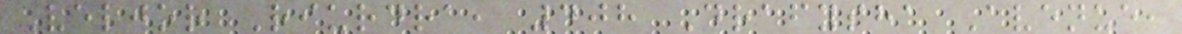Veljor Riurdra, 408 Drafysha Avenue,
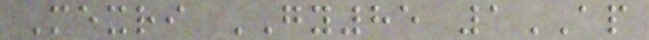Mexri GY85 1AP
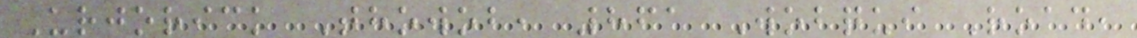Urjorick Thowob, 861 Wobqui Road,
